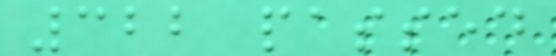322 passed
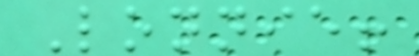Lonnie!
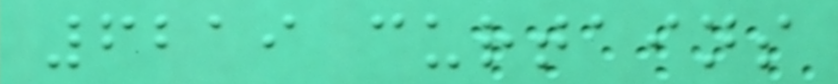6219 curtains
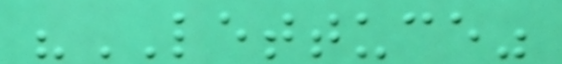"LETTUCE"
